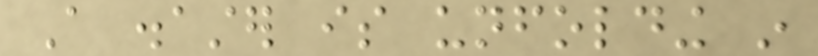A disaster is unfolding in
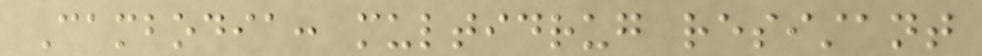Cambodia: multidrug resistant
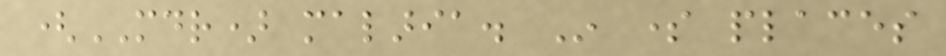(MDR) malaria. In some places
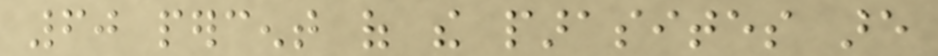60 percent of the parasites are
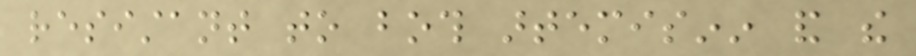resistant to both artemisinin and the
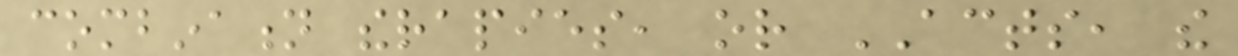combination therapies, or ACTS, the
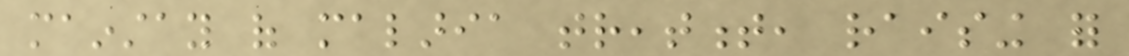mainstay of malaria treatment, raising for
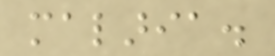malaria.
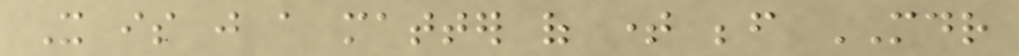It is just a matter of time before MDR
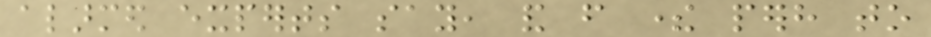alarmed experts say, and from there perhaps to
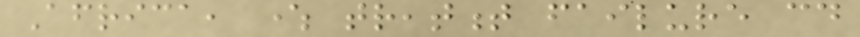Africa, where treatment failure could
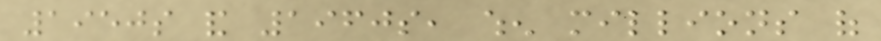1950s and 1960s, when millions of
